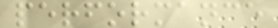performance
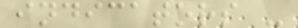indicators -
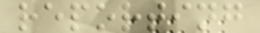reporting
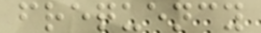frequency
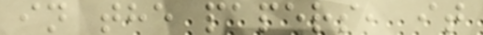in the papers, it
